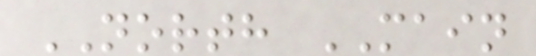NORTH MAIN
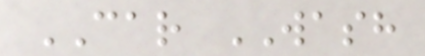CAR WASH
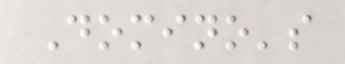Domino's
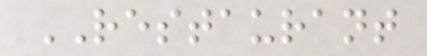RESTAURANT
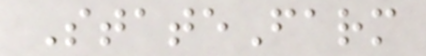StateFarm
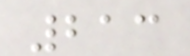213
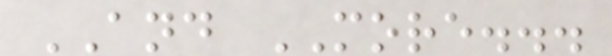AND MORE...
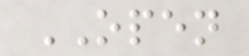OPEN
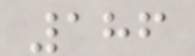186
